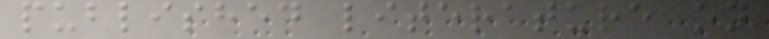published literature on
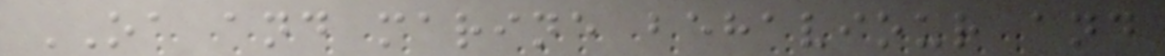OA and marine behaviour and
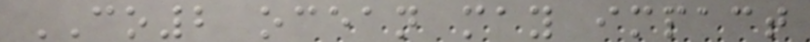CO2 ocean may impact
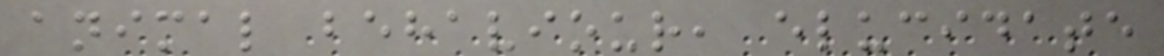animal behaviour, elucidate
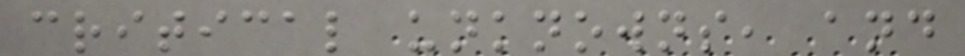critical unknowns, and
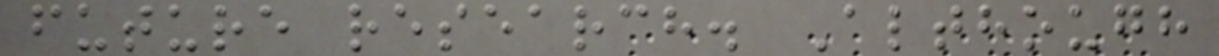future research. Although
